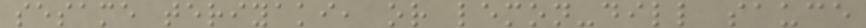sesame teriyaki, or lemon-dill sauce
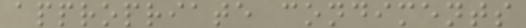appropriate condiments
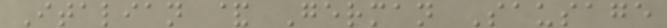Italian & German Sausage
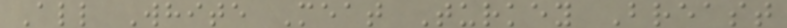All White Meat Turkey Breast
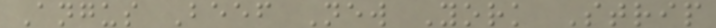Angus Beef New York Strip
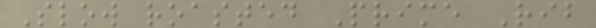Slow roasted Prime Rib
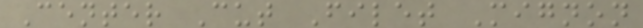Center Cut Filet Mignon
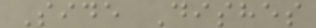Side Dishes
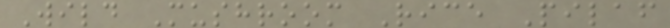Wild Mushroom Rice Pilaf
